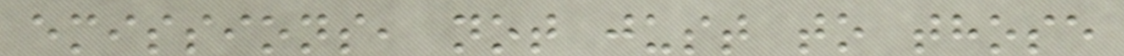emissions, not just to those
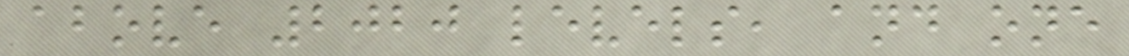above 2020 levels, and one
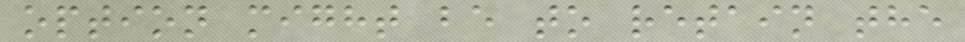option might be to retain the
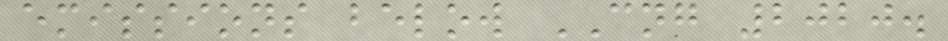emissions below CNG 2020.
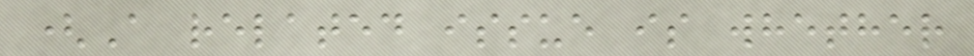(A related issue is whether
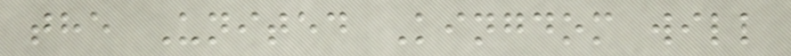the United Kingdom will
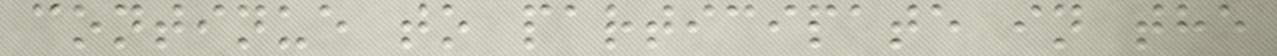continue to participate in the
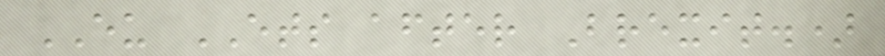EU ETS after Brexit.)
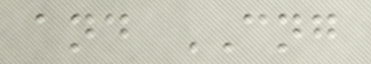and CNG
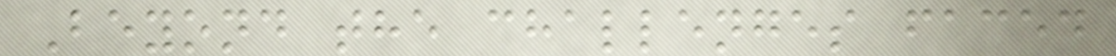Beyond the challenges faced
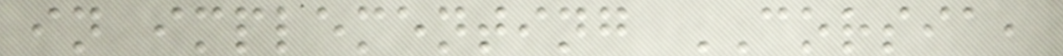in implementing CORSIA,
